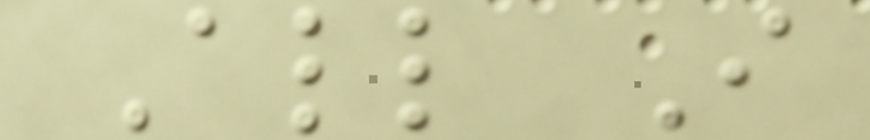All I
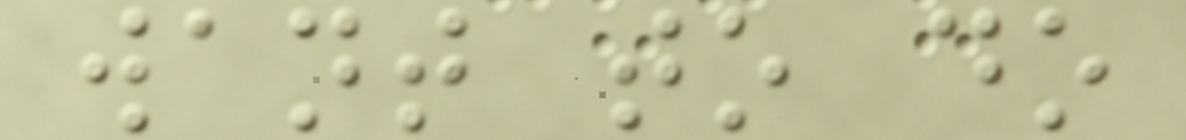want to do
